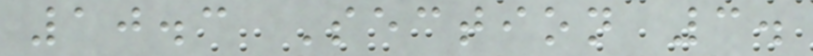10.3 Section 3.
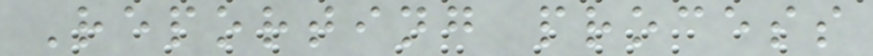Reporting process
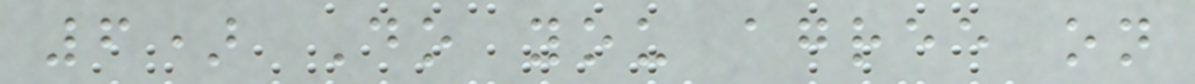6) Do you agree on
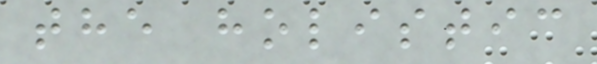the holistic
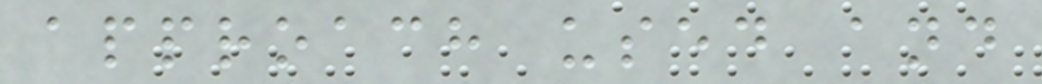approach used and
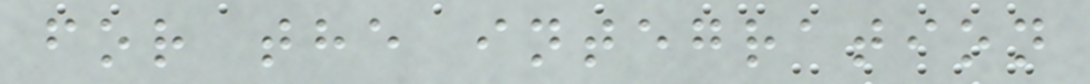for the integration
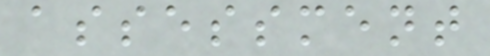assessment
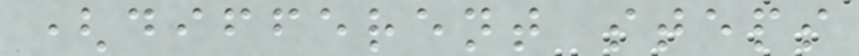(different steps
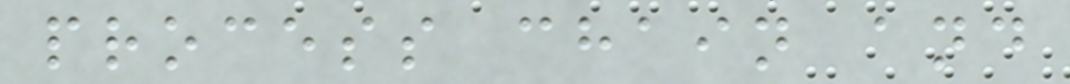process chain and
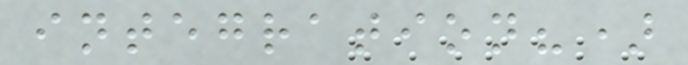integration?)
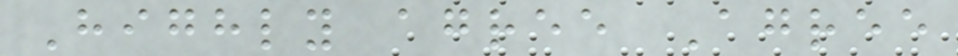Highly agree Agree
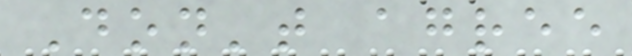Don't agree
